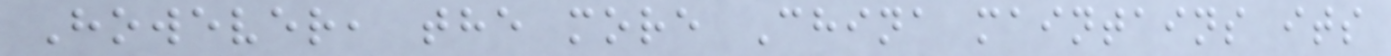However, the more China maintains its
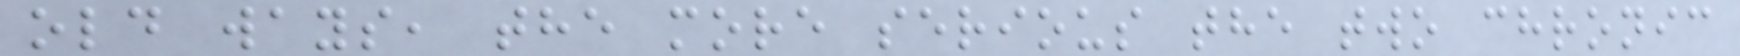old ways, the more serious the two chronic
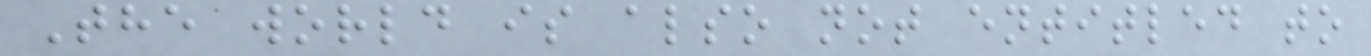The world is also not entitled to
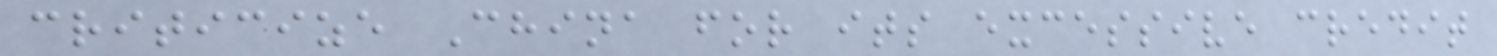criticize China for its excessive credit
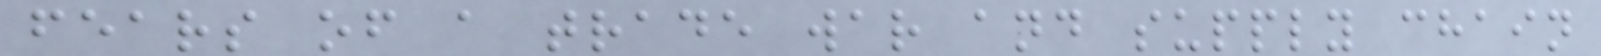fears of a trade war and supply chain
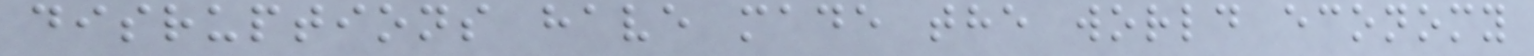disruptions have made the world economy
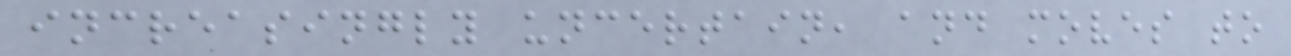increasingly uncertain, and moves to
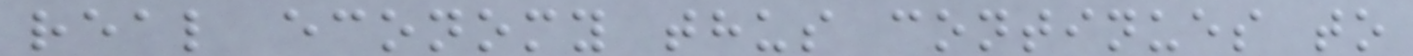real economy thus continues to
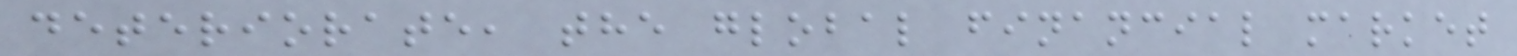deteriorate, the global financial market
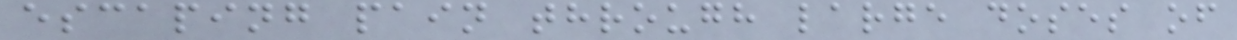escaping pain through large doses of
